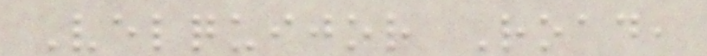Velquijor Road,
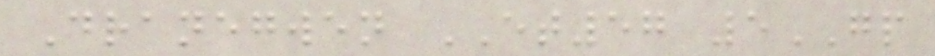Dranegwen ET57 5GP
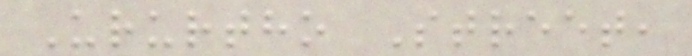Ururtho Street,
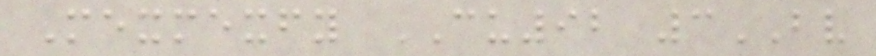Mexmexfy CU92 3BV
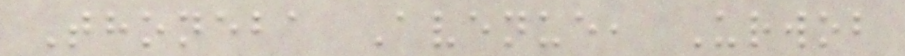Thoneba Avenue, Urwob
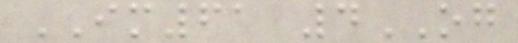IM61 4OG
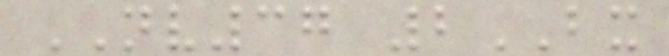NV37 2BX
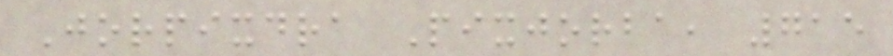Jorpixdra Pixjorba, 715
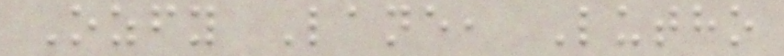Ozfy Lane, Lutho
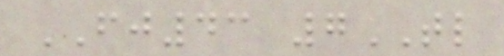FJ43 7TL
